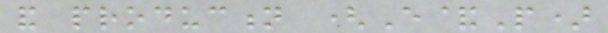and production (E&P)
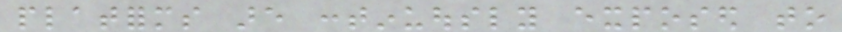platforms are continuously exposed to
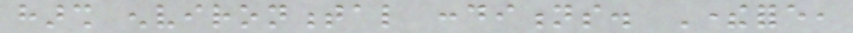harsh environmental conditions. Therefore,
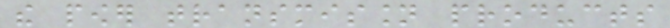the power transmission products
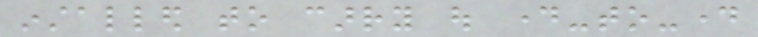installed to carry out day-to-day
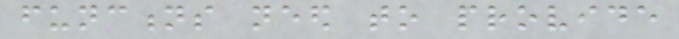functions need to provide
